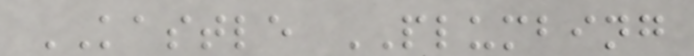KASTLE PLUMBING
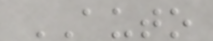AUTO
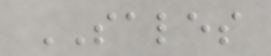SALES
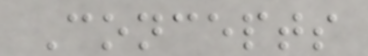Concepts
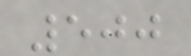500
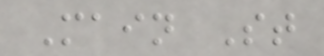Main St
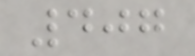407
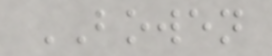BOWEN
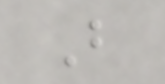B
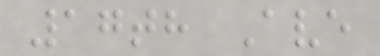17th Ave
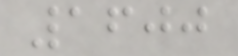1600
